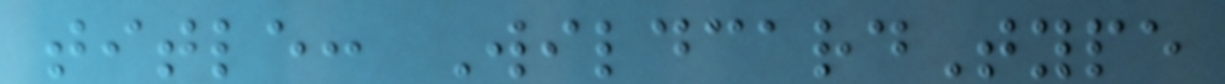title: WildcardType
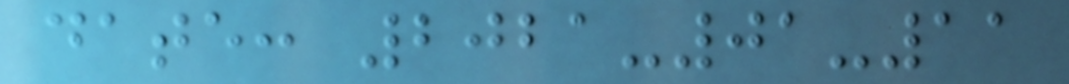date: 2021-01-11
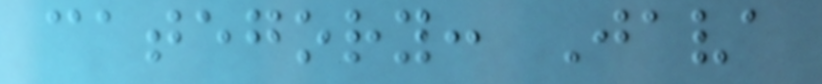category: Java
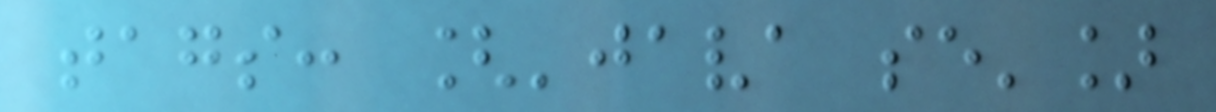tags: ['java se']
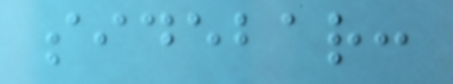sidebar:
